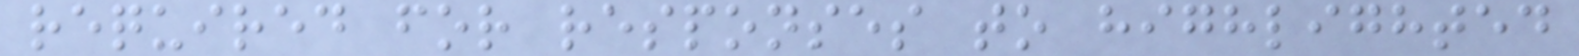required for responses to highlighted
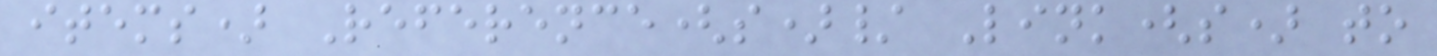items) Reference(s)/ Link(s) to
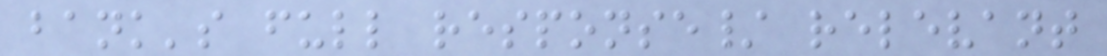bank's full response/ relevant
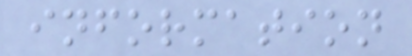information
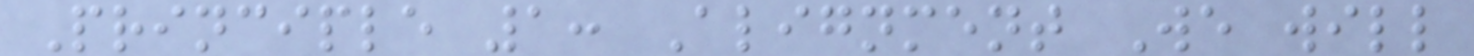Principle 1: Alignment We will
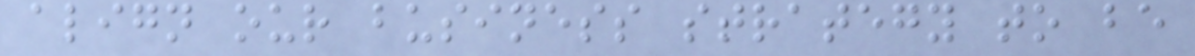align our business strategy to be
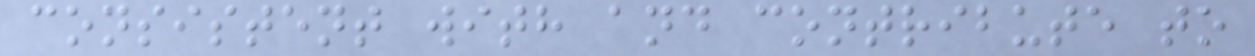consistent with and contribute to
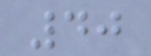40
